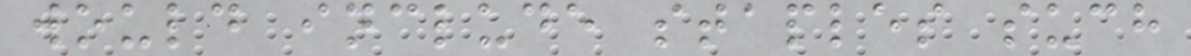would include staples such
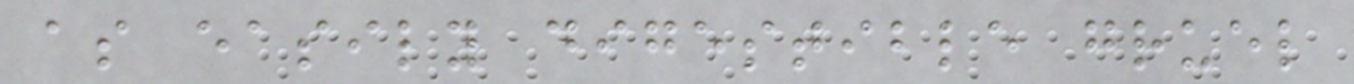as easily digestible gruel
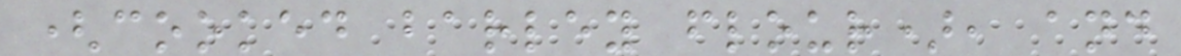(cooked barley flour), and
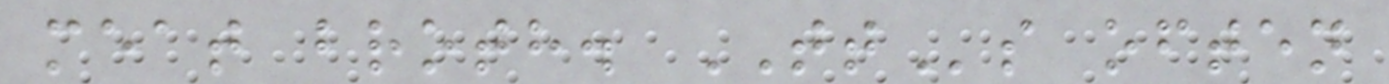meat broth. TTs often
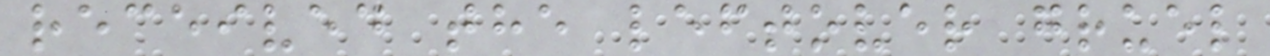received the leftover gruel
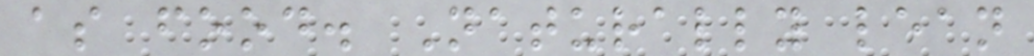as food. Naturally lean
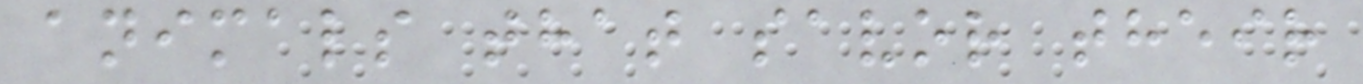animals that savor their
